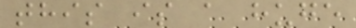this is a huge
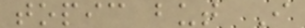topic but I
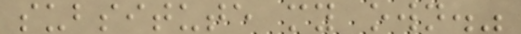subsitute my own."
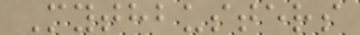Mythbusters
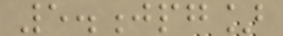5.jpg]
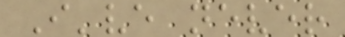I've never
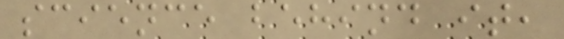science behind it,
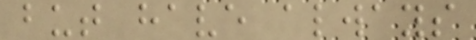but have always
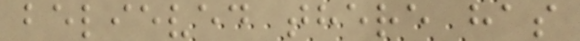believed there has
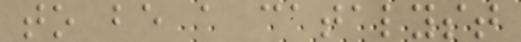to be a catalyst
